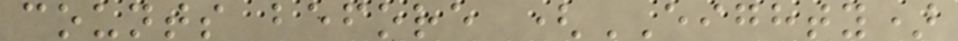counts before (EIGHTY)
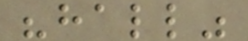"hall"
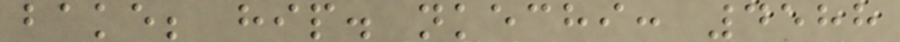bake; hip. nkechi: 4588
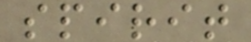spirit
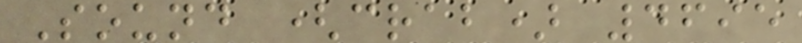Sound (crab) 4695
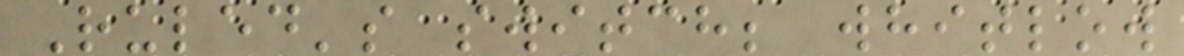Ruled's switch; whitlow
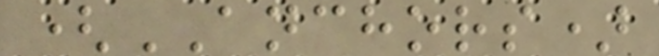(ANCHORS)
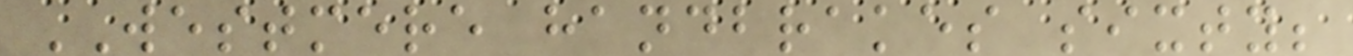WESTMERE handbrakes sixty;
